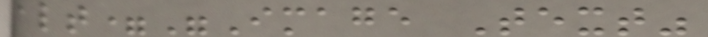alt="Image Text"
